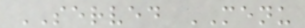SERVED MENU
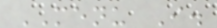MENU I.
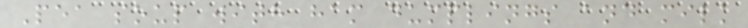Pea soup with ham dumplings and milk
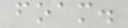foam.
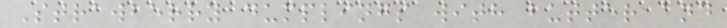Strawberry dumplings with butter and
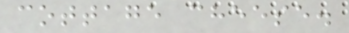cottage cheese.
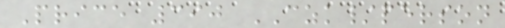Price 390 CZK/person
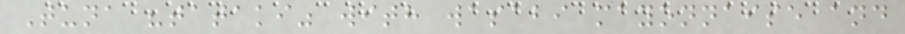Tuna "tataki" with wasabi mayonnaise and
